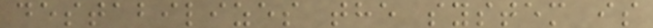destabilizes the system is
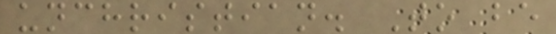unchristian. To be
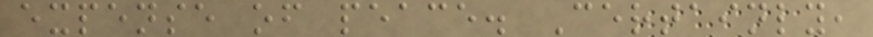expense of peace. Certainly,
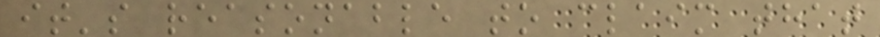it's reasonable to claim that
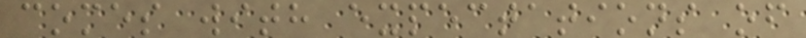comes with expectations of
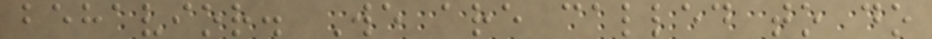behavior. We are called to do
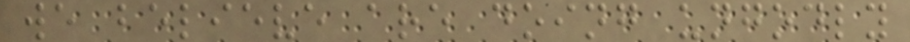we believe are doing ungodly
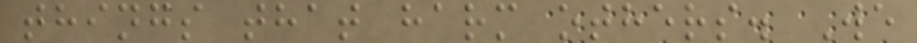things that harm others. We
